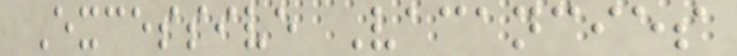Excessive Vacancies
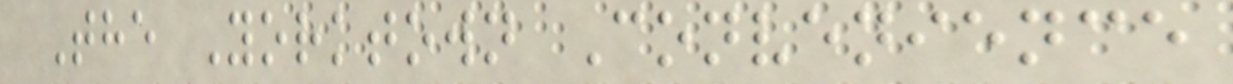The Yorktown Convenience
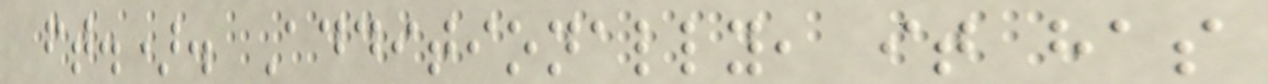ft.). Additionally, it has
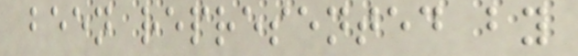been represented by
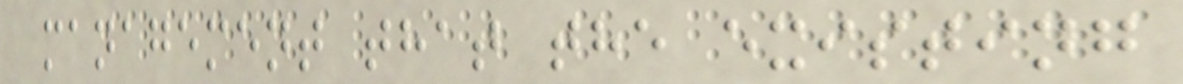management that the existing
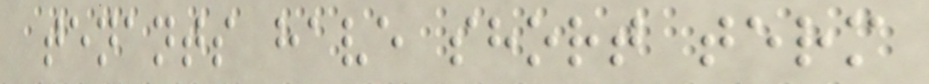tenants have short term
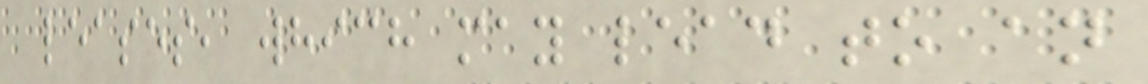leases, which may lead to an
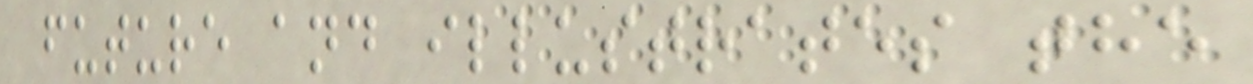future and illustrates the
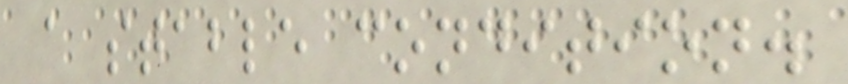a stable condition.
